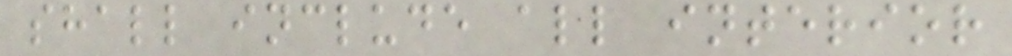shall include all interior
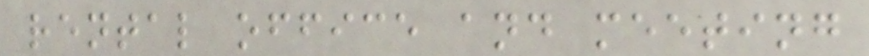rental office and meeting
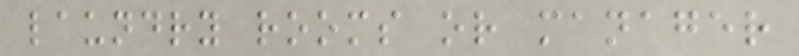laundry rooms or manager
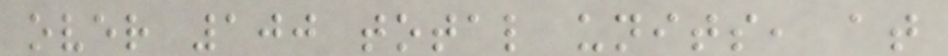over 100 total units, at
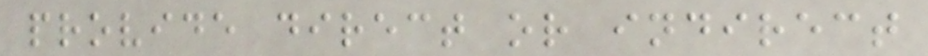provide direct or indirect
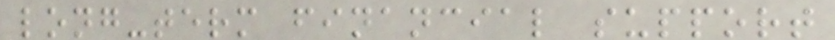long-term financial support
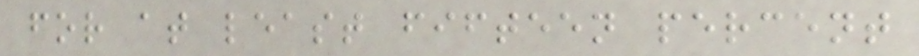for at least fifteen percent
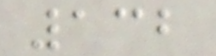132
